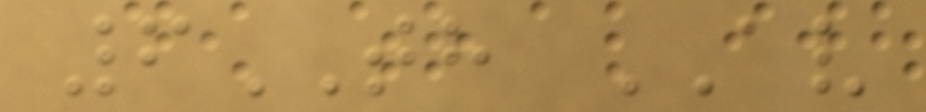6TH AV
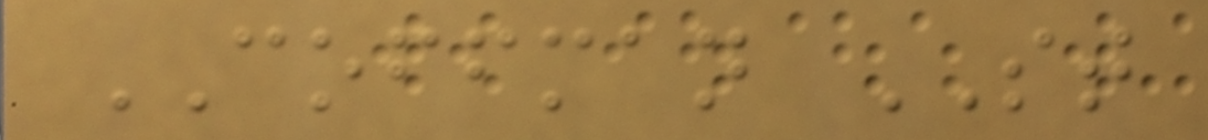COFFMAN ST
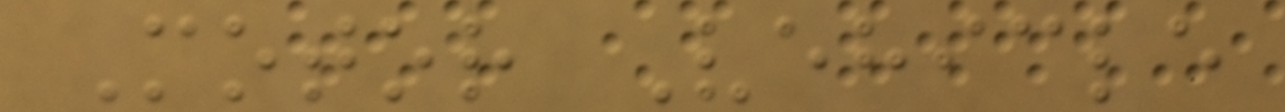Motor Vehicle
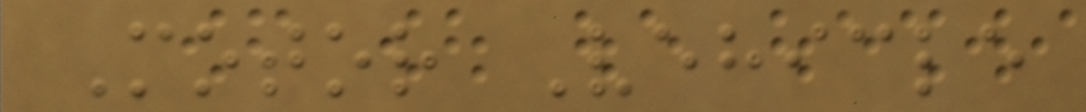Motor Vehicle
